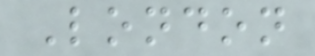London
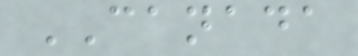CANADA
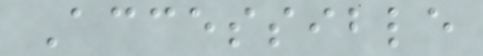Accessible
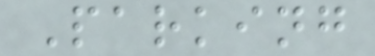Parking
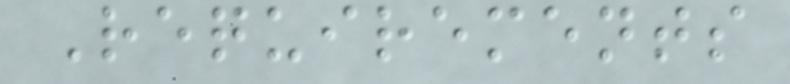Requirements
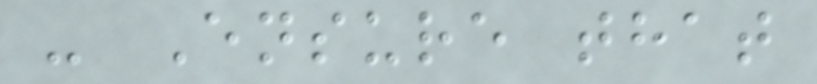- Ensure that
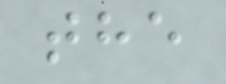the
